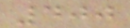400
